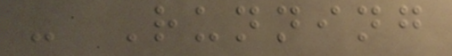- Running
